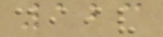123
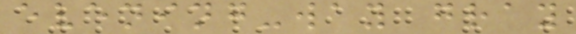evening-way gray
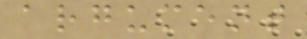argument
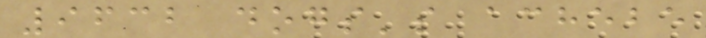9632 dogs's achebe
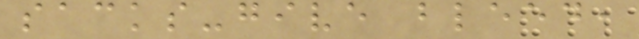sacks-give bleed,
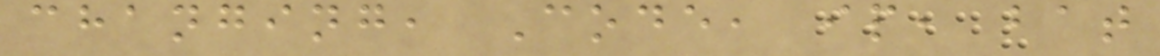changing, Code, ip, bat
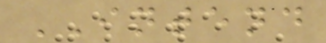INTEND
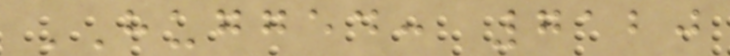HUGGED: 7120
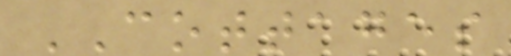COTTAGES
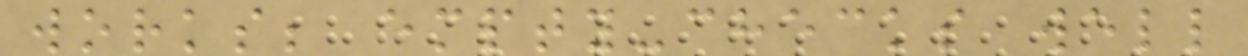works; empty-checks well
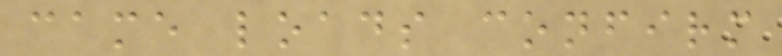came loads confirm
